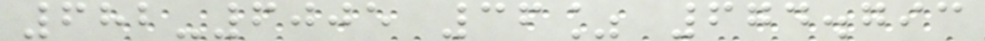682-6005 36% 674.793
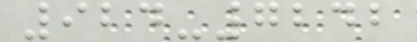924-7242
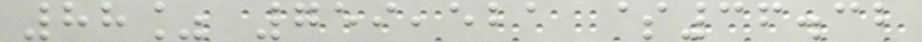88% 759,521 $36.32
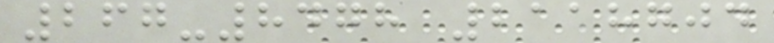267-8478 2118704
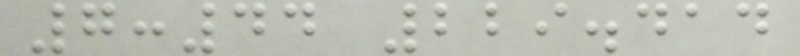7:44 229.414
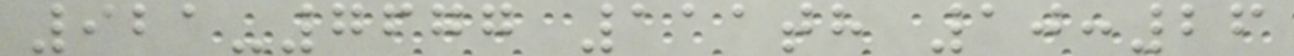921-7677 111th 10:26
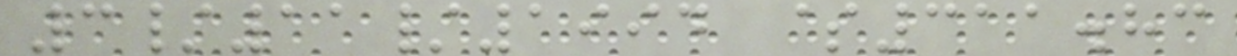3/11/1994 $311.83
